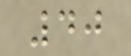40
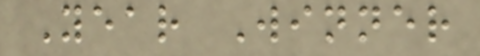Year Winner
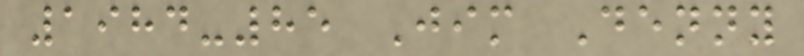1984-85 Jim Denny
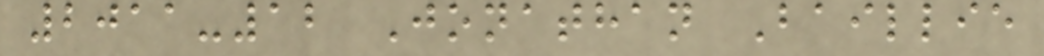2011-12 Jonathan Baillie
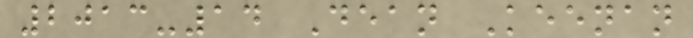2013-14 Dean Keenan
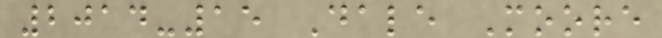2014-15 Dale Moore
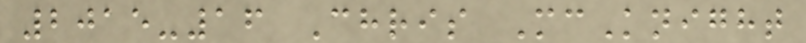2015-16 Chris McKnight
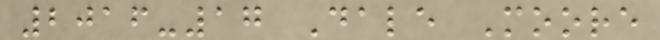2016-17 Dale Moore
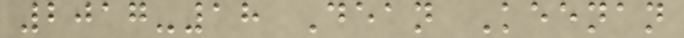2017-18 Dean Keenan
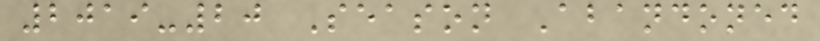2019-20 Season Abandoned
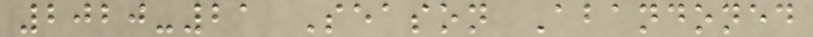2020-21 Season Abandoned
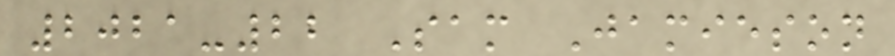2021-22 Sam Jamieson
